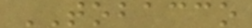TOBACCO
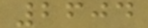2604
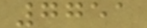7751
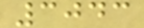3043
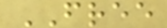FREE
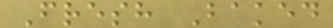Fresh Baked
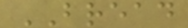BREAD
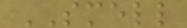SMELL
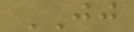JJ
